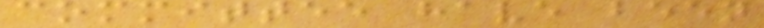committee have been
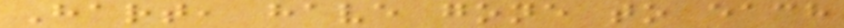Hart, have gone to each
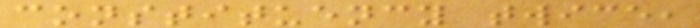constituency twice,
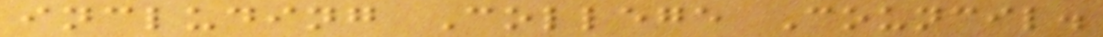including College Council.
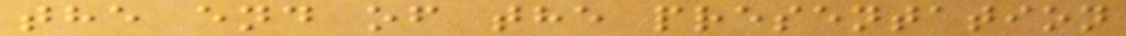the end of the presentation
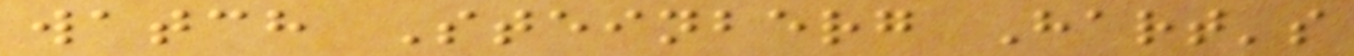watch Steinberg Hart's
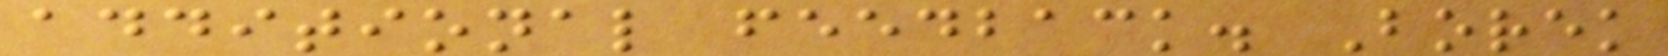additional feedback. Borek
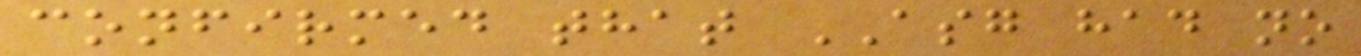confirmed that ASG had no
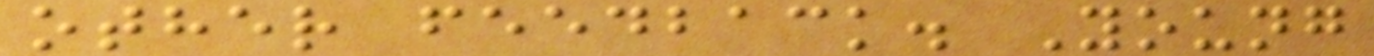other feedback. Young
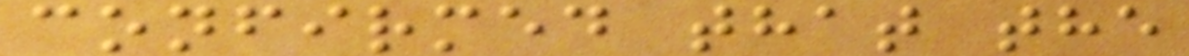confirmed that the
